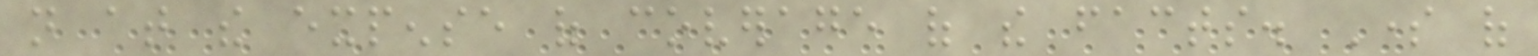not at the expense of coverage of the facts. Some of
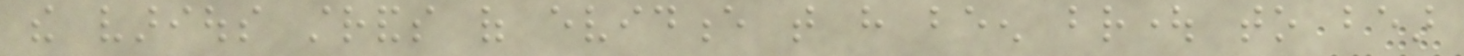the various strands of evidence that have been brought to bear
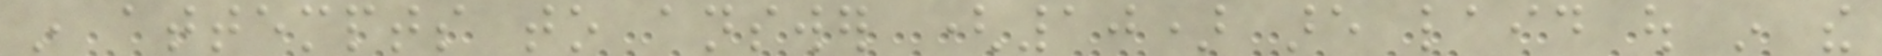in attempts to answer (10) are laid out in the
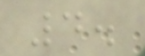4.
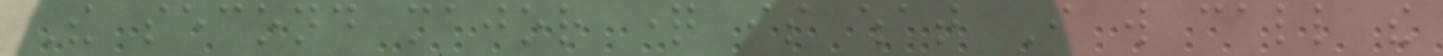The second major question is what I will call the
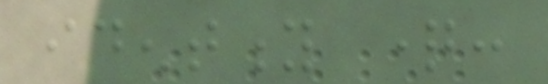identity question:
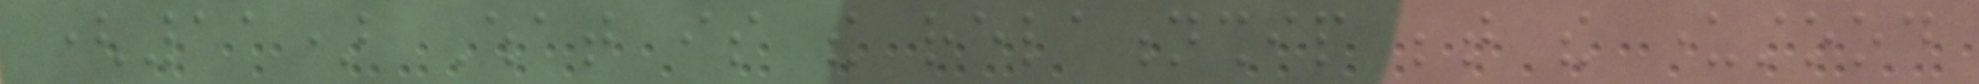(11) What is the relationship between the understood
